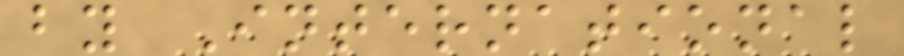by International
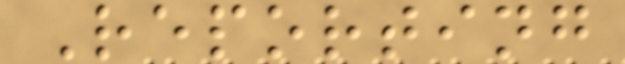Reporting
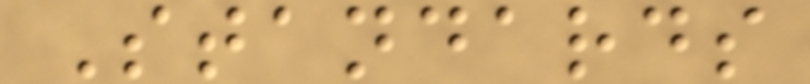Standards
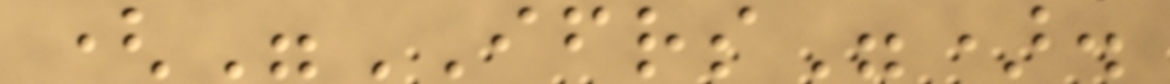("IFRS").
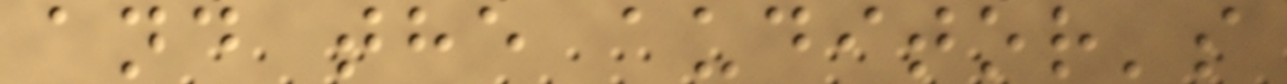and the auditor's
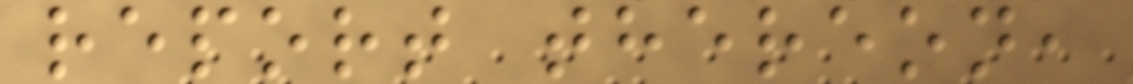report thereon,
